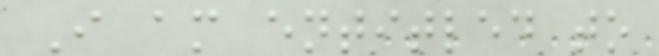I am entitled to
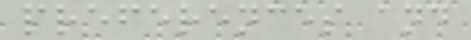preferences and
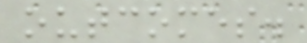outcomes.
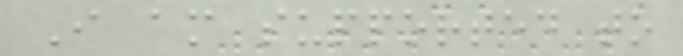I am supported to
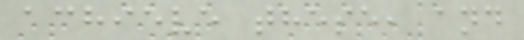achieve these, and
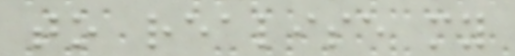to realise my
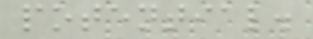potential.
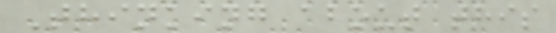Thinking about this
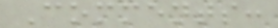Comments:
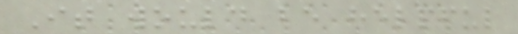It would be helpful
